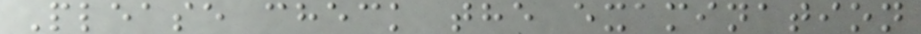Please check the examination
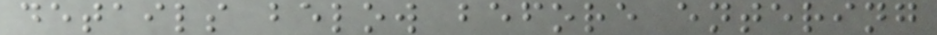details below before entering
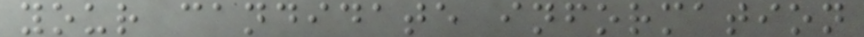your candidate information
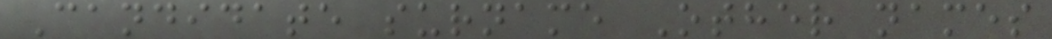Candidate surname Other names
